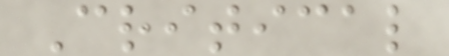Critical
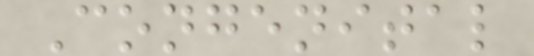Congenital
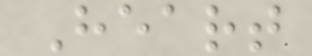Heart
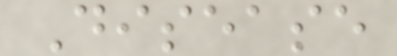Disease
